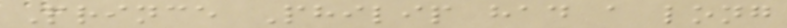Prince Philip had a long
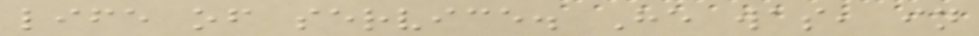life of service. He was, in
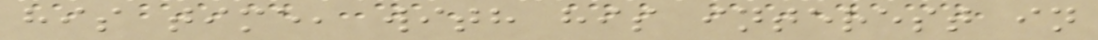his time, with his interest in
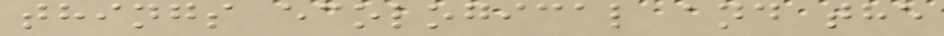things ecological and the
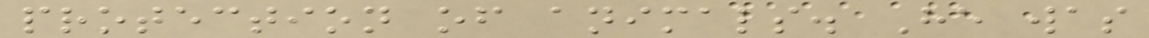protection of animals. He was
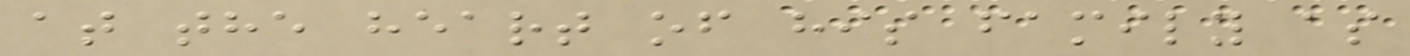at the heart of his family as
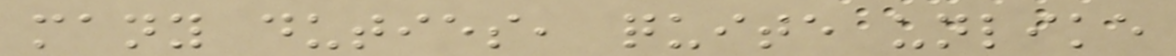many duties, quite unlike
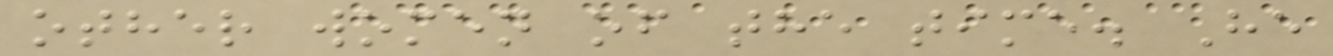other women of the time. He
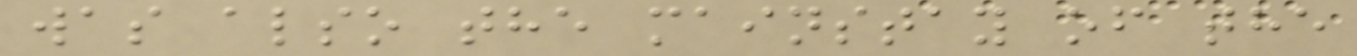was also the mainstay of the
